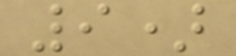9)
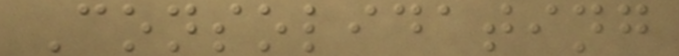Consolidating
